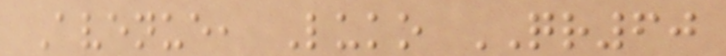Avenue, Luko QR60
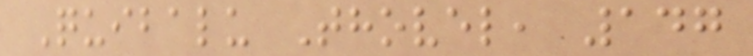Quibalu Thovel, 147
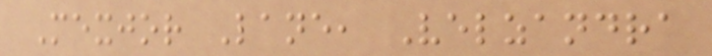Mexjor Lane, Velzandra
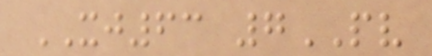XJ63 7PV
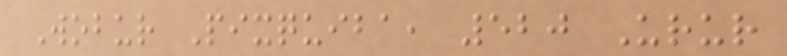Wobur Pixquiba, 520 Urur
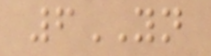6YN
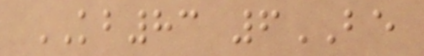KB83 6BE
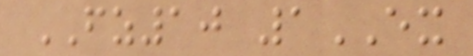FZ10 1EX
